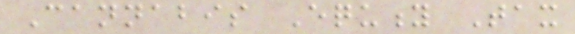Cannabis Equity Tax
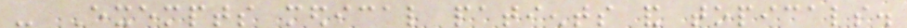- Exempts medical patients and topicals.
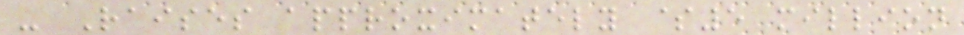- Raises approximately $5 million
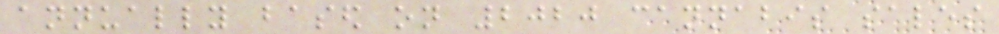annually based on 2020 cannabis sales
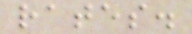rates.
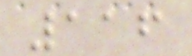116
